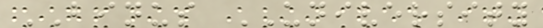BINUS UNIVERSITY
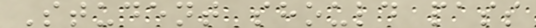Student should pass
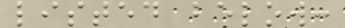listed below:
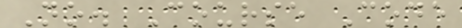No. Course Code
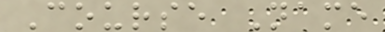Course Name
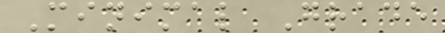Minimal Grade
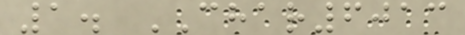1. CHAR6013
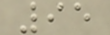95
